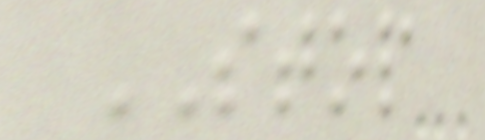STOP
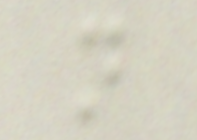n
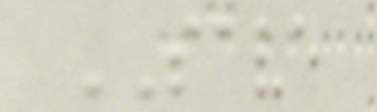SAVE
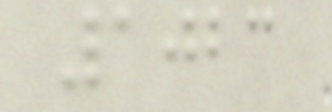1023
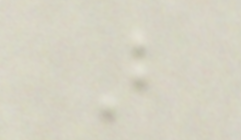B
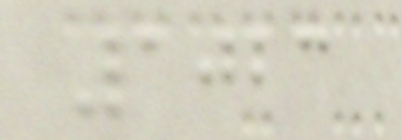1023
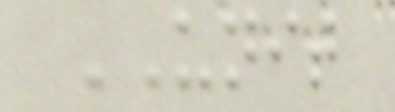UNIT
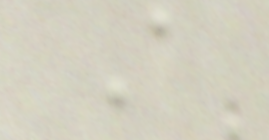A
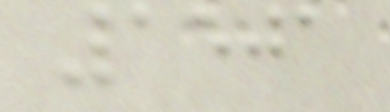1501
